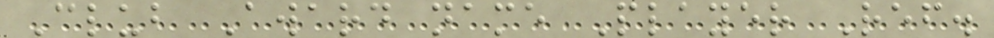Club Award name Player Ref.
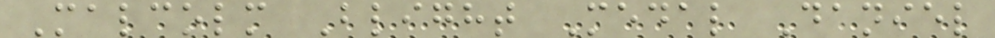Malcolm Blight Medal Daniel
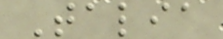Talia
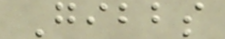Gibbs
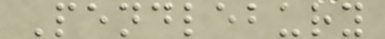Pendlebury
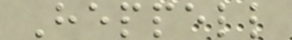Heppell
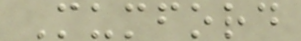Mumford
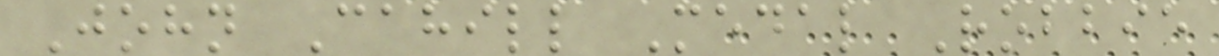John Cahill Medal Robbie
